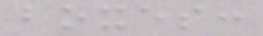boxes:
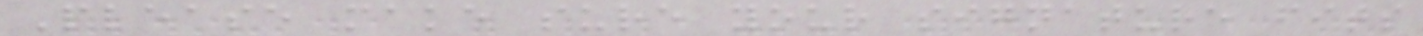Please make sure your signature fits
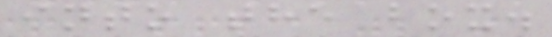into the box.
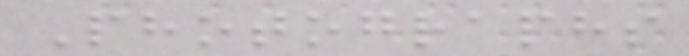Photographs
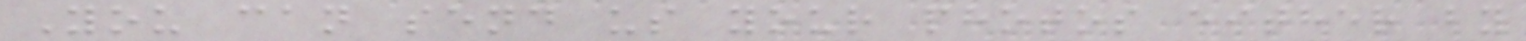You can send us your photos either by
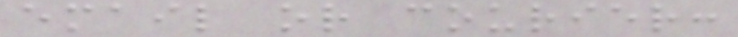email or courier:
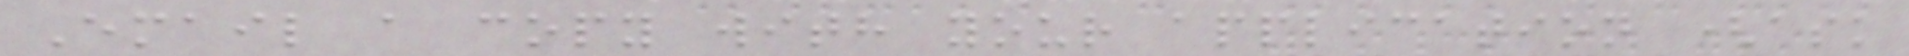Email a copy with your application (ask
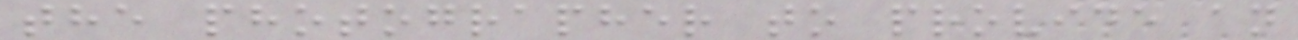the photographer to provide an
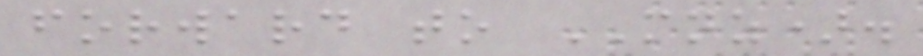forward to MNZ).
